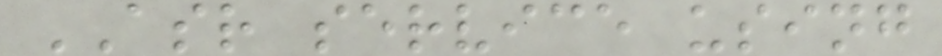ASR service using
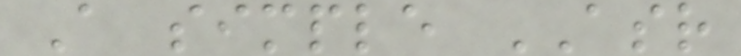A simple ASR
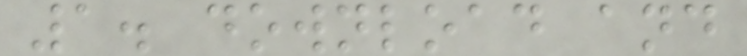1. download and
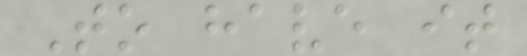To have it
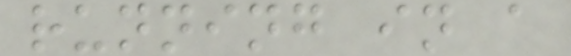running in a
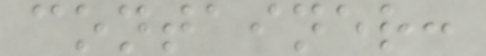container:
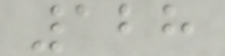128
